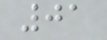01
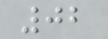02
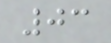03
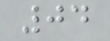04
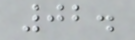02.
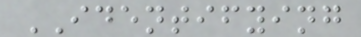IDENTIFYING
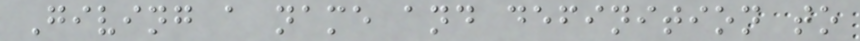Giving a name and definition to
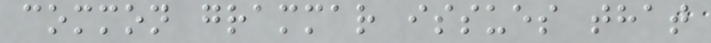common grammar issues that
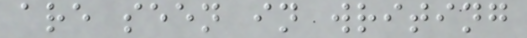are seen in writing
